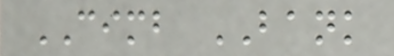CIMB BANK
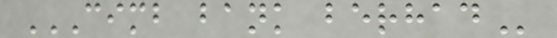CIMB BANK BERHAD
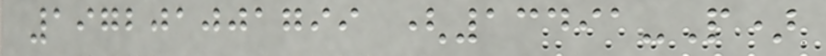197201001799 (13491-P)
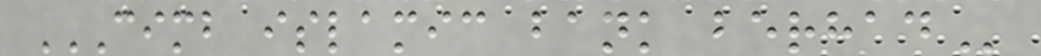CIMB ISLAMIC BANK BERHAD
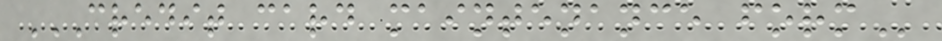CREDIT CARD MAINTENANCE FORM
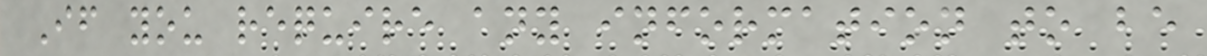If you require any information to be
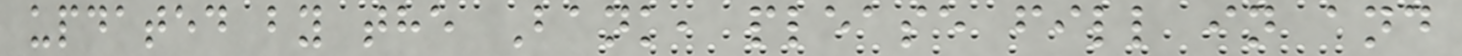updated by the Bank, please fill in and
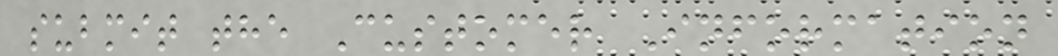submit the Customer Information
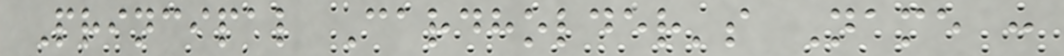Principal Cardholder's Name :
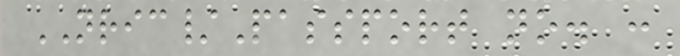NRIC/Passport no. :
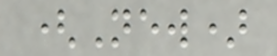(New)
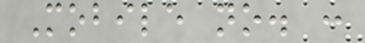Mobile no. :
